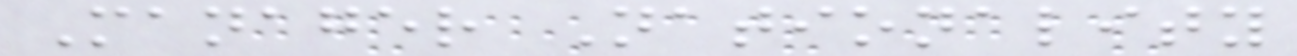Manager Nationality
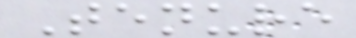Tenure
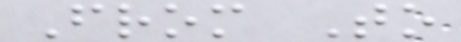From To
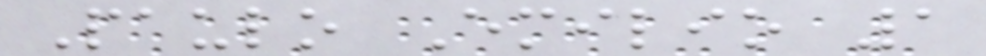Paulo Emilio 1
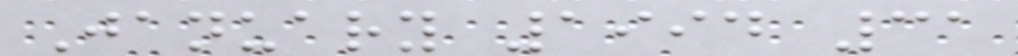January 1994 31
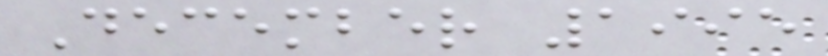December 1995
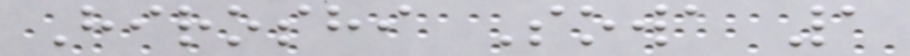Hiroshi Sowa 1
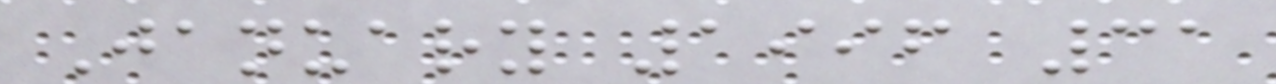January 1996 31
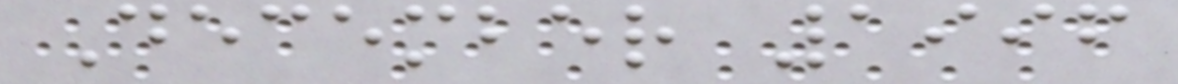December 1996
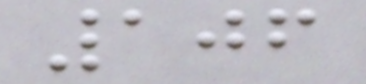106
